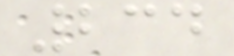234
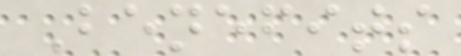Benefits
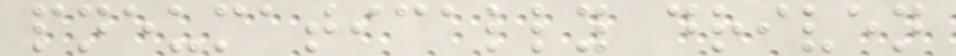pneumatically driven
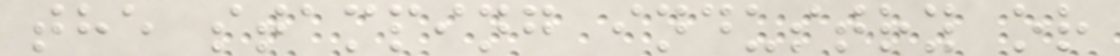the stamping industry or
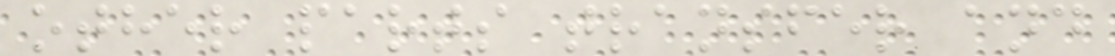other parts transfer and
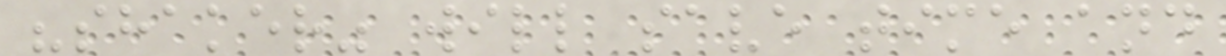"shaker" will save time and
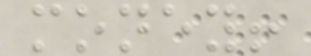money!
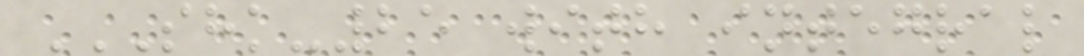SHK-25 WITH INTEGRAL
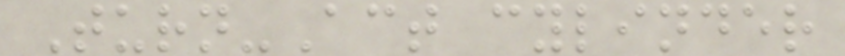Turn-Act cylinder
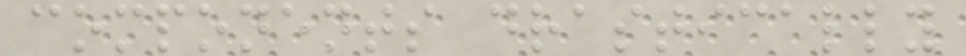components drastically
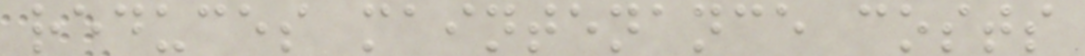reduces maintenance costs
